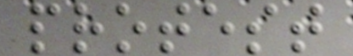protest
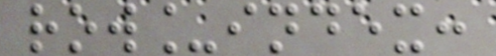row_index:
